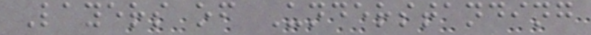Layers of Understanding
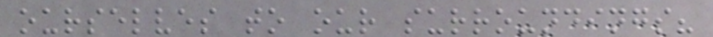ourselves to our surroundings?
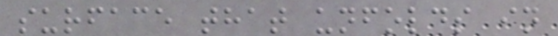surface that unfolds in
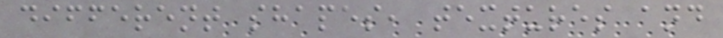different shapes, textures and
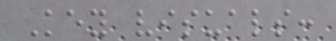Key visuals:
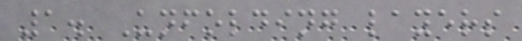1. Unfolding layers
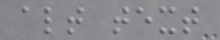alt text
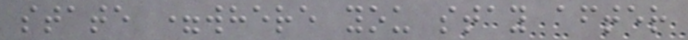state =where you stay after
